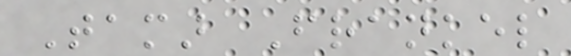Tamar Frankel
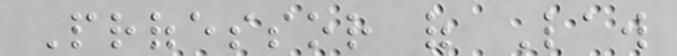Professor of Law
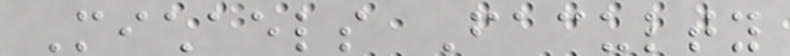Michaels Faculty
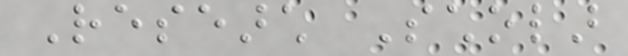Research Scholar
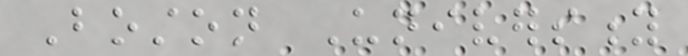Boston University
